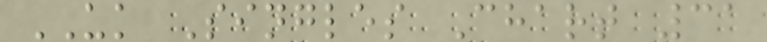UK Singles Chart 31
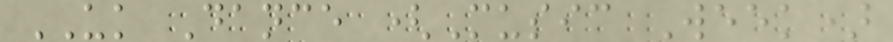UK Dance (Music Week)
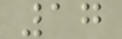17
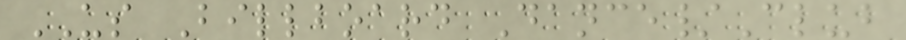US Billboard Dance/Club
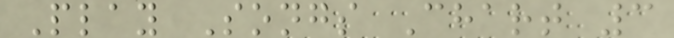Play Songs Chart 3
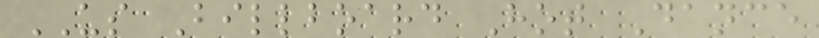US Billboard Hot Dance
